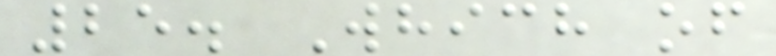25. Which of
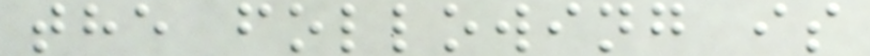the following is
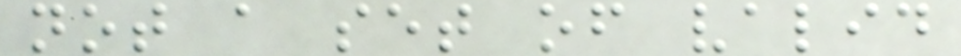not a set of valid
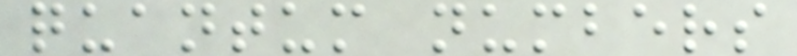quantum numbers
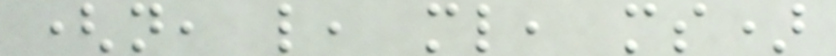(n, l, ml, ms)
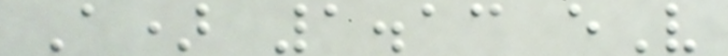A) 1.13 eV
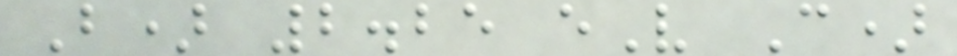B) 2.25 eV C)
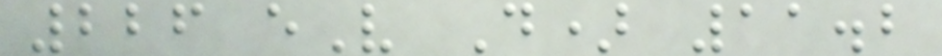226 eV D) 11.2
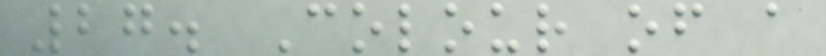27. Colour of a
